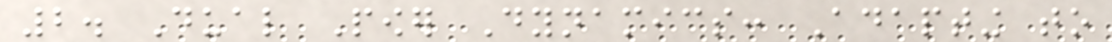2. Dual Power Dynamics: Adapting to
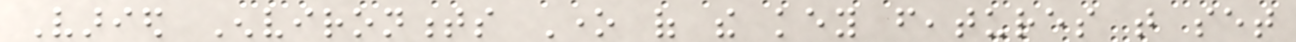Varied Environments One of the key features that set
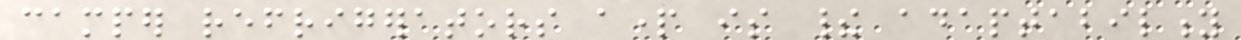camper refrigerators apart is their adaptability
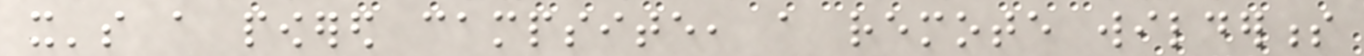it's a powered campsite, a remote wilderness
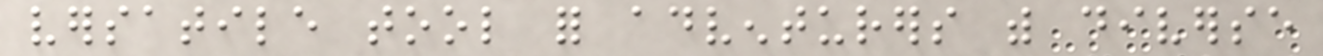versatile tool for adventurers with diverse
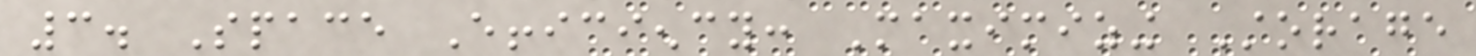3. Space Efficiency: Maximizing Storage
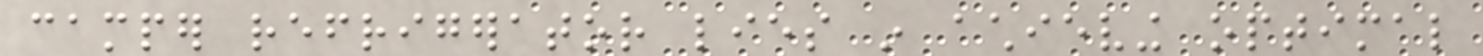camper refrigerator lies in achieving optimal
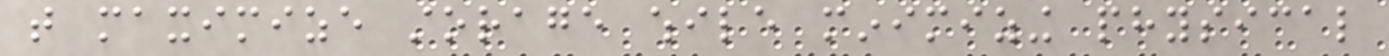that maximize storage while minimizing physical
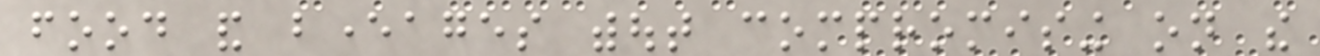food and beverages without compromising on the
